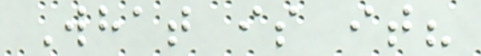What is it?
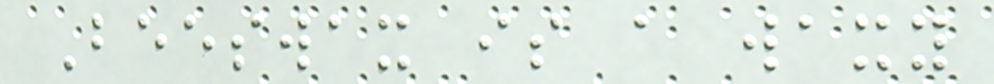Beeswax is a waxy
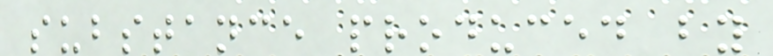substance produced by
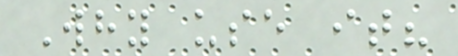Why use it?
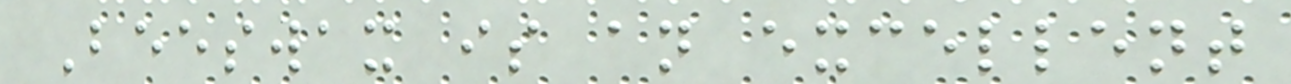Beeswax is an excellent
